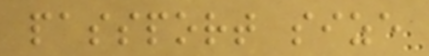passport size
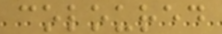coloured
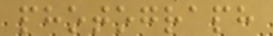photograph
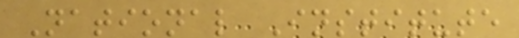National Institute
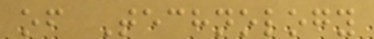of Technology
